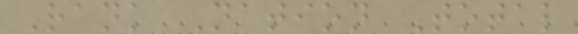Rank Nation Total
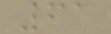61
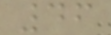46
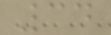34
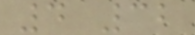4 32
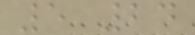5 24
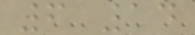6 14
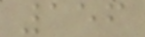156
